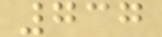737
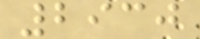2930
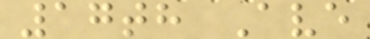17th Ave
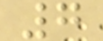7
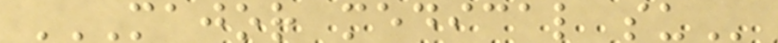MAJOR MEDICAL SU
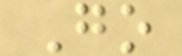Go
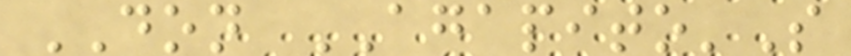DON AGAPITO'S
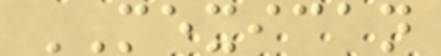MEXICAN
